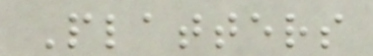Platters
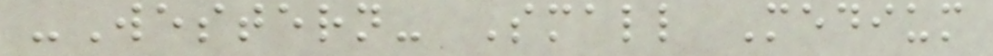-Western- Small Medium
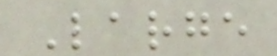Large
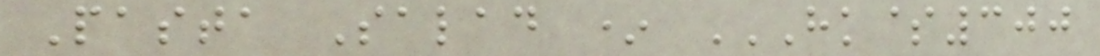Pasta Salad * HK$300
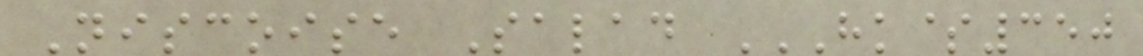Niscoise Salad HK$350
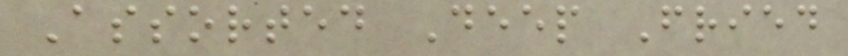Assorted Deep Fried
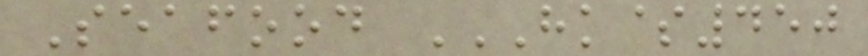Seafood HK$450
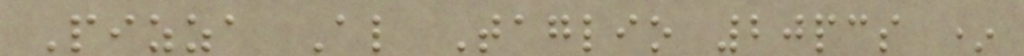Pizza Al Taglio 20pcs *
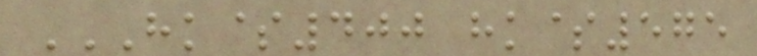HK$400 HK$575
